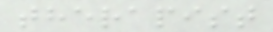therapist
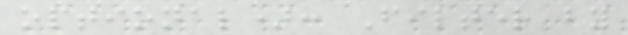optional): Filter by
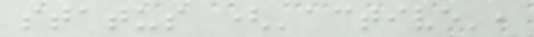status ('active',
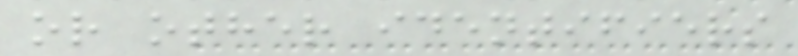or other identifiers
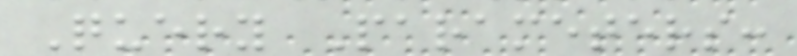Query Parameters:
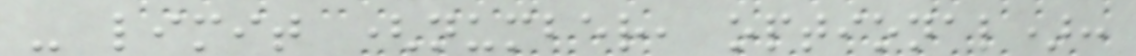- limit (number, optional):
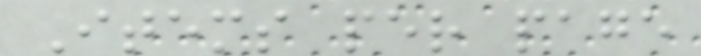Items per page
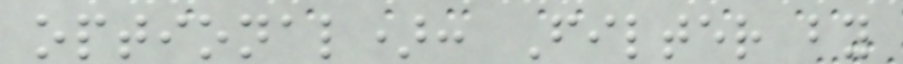optional): Filter by
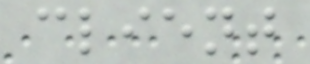client
